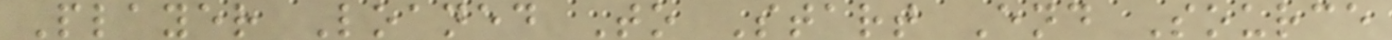Player Loaned To Start End Source
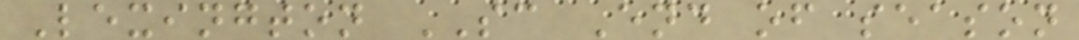Lexington SC End of season
